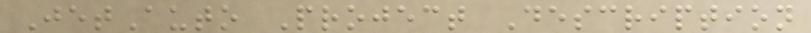JetAuto Project Description
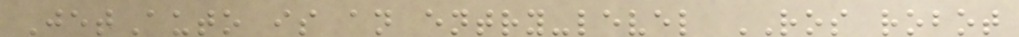JetAuto is an entry-level ROS robot
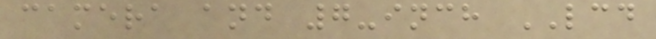camera and 7-inch LCD
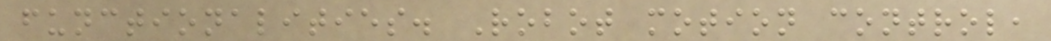functionalities. Robot motion control,
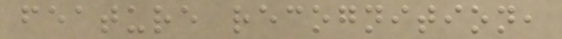feature recognition,
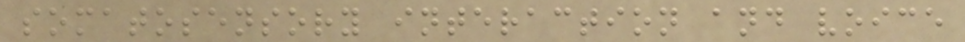somatosensory interaction and voice
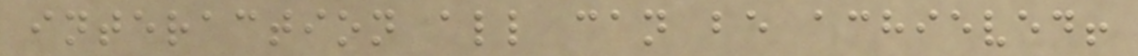interaction all can be achieved!
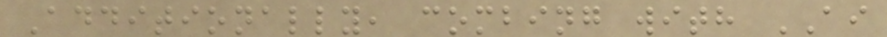Additionally, combing with AI
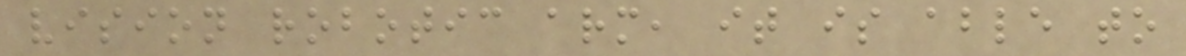vision robotic arm, it is able to
